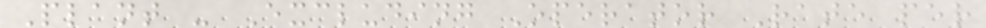Plant - Excluding Operator Rate per
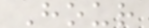Hour
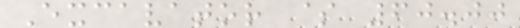Excavator $ 60.00
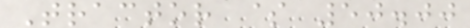Tractor $ 50.00
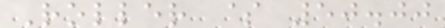Roller $ 50.00
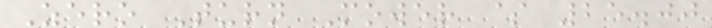Zero Turn Mower $ 25.00
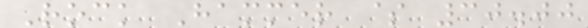Rock Hammer $ 30.00
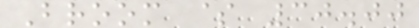Broom $ 30.00
